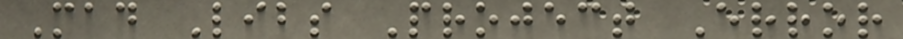Mad Libs Project Error
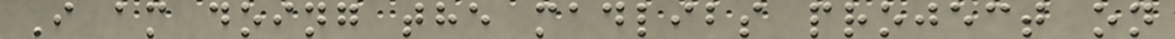I am doing the madlibs project on
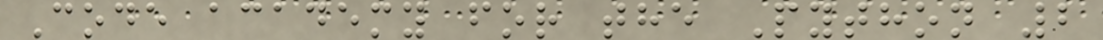Code academy for the Python 2
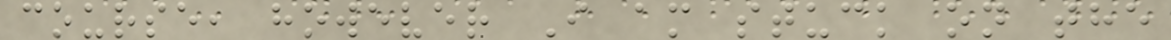course, however I am stuck on the
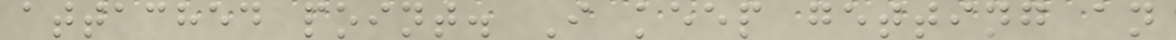attached point. I keep getting an
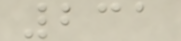231
